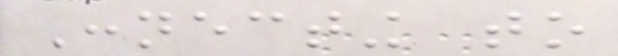Connecting to
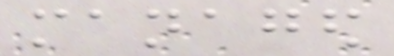managed
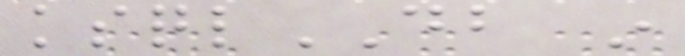ksqlDB in
